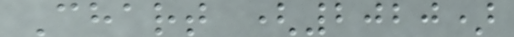Chart (2020)
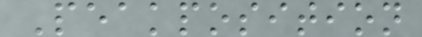Peakposition
